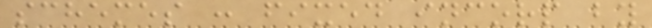schemes : fixed incorp by
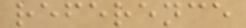reference
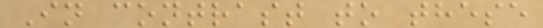In contrast to these
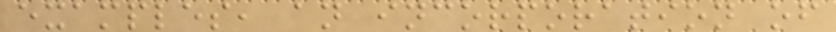examples, an incorporation of
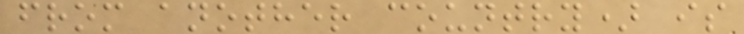from another country) is
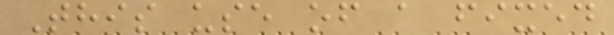This use of a fixed
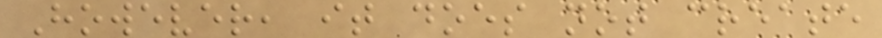However, it does not create
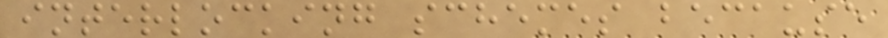interlocking schemes because
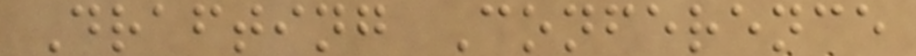Drafting Conference
